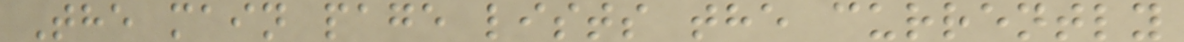The main page lists the currently
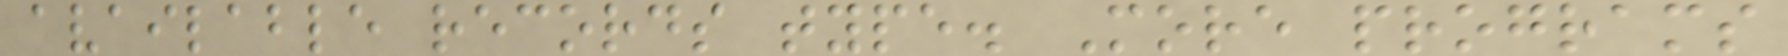available records type. More programs
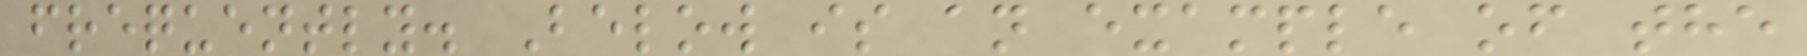frequently. Below is an example of the
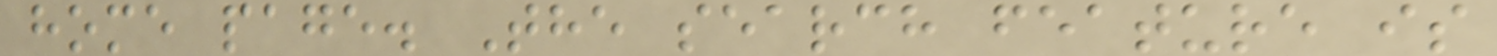home page. The search feature is
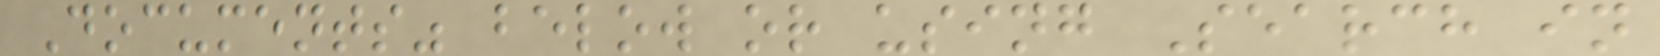Documents" below or using Search in
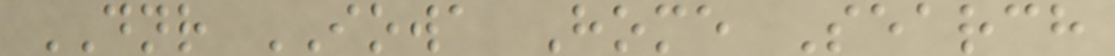DNR IOWA Home Search
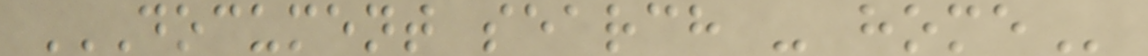DOCUMENT SEARCH - HOME
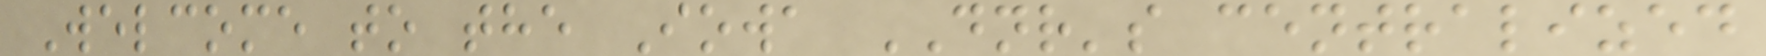Welcome to the Iowa DNR's centralized
